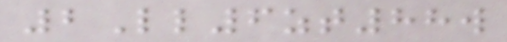2Ll6zt88w
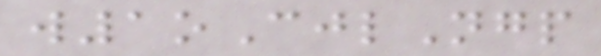w1oCjlNgp
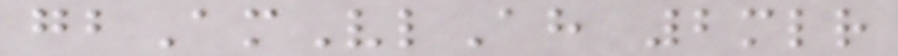gbAmVlAh 2mlr
